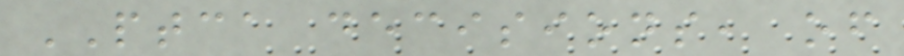PTCA decisions, of
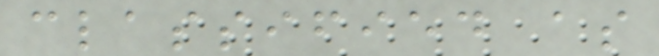classified as
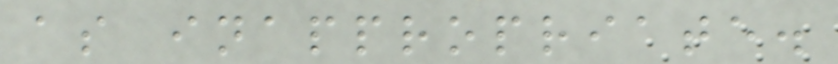as inappropriate.
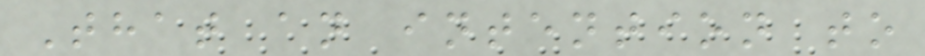That an intention to
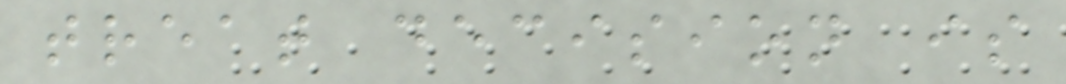treat decision is
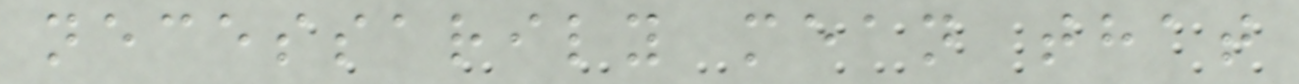necessarily mean that
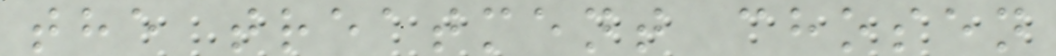the treatment chosen
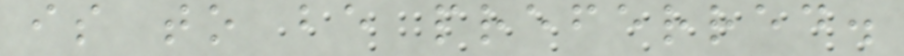is to be preferred.
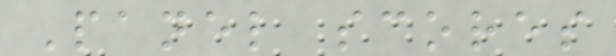Panel scores
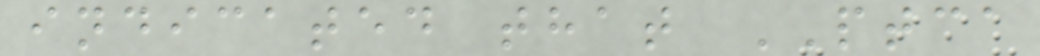indicated that PTCA
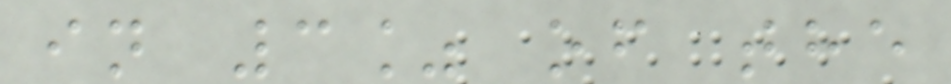in 3% of the
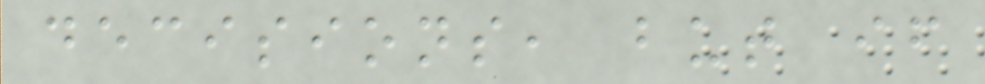decisions, but if
